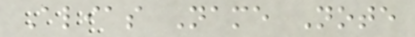Alias Name Note
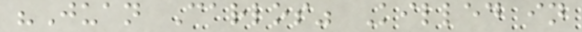"Juan Carlos" Killed in
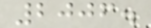2006.
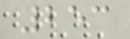253
